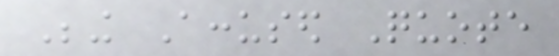Being Accused Quote
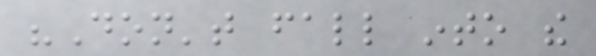"Don't fall into the
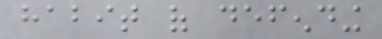habit of defending
